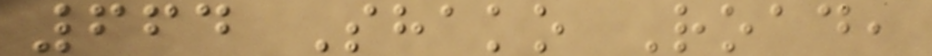664 Shako Road,
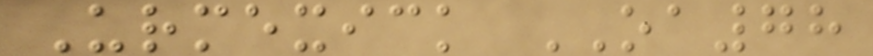Urmexick OA78
